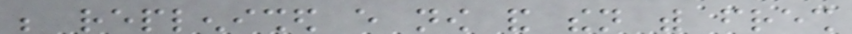be replenished every now and then with fresh
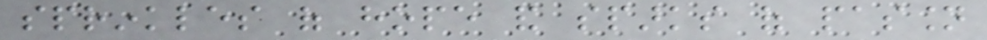sprinkles of hope and sparks of passion
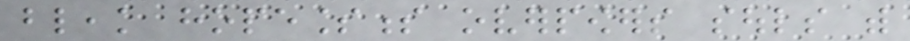bleak hopelessness overpowers souls with
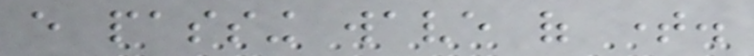every passing wave of time.
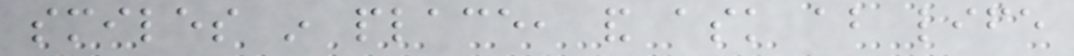smiles in place, and ask about life
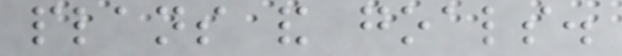plans and goals.
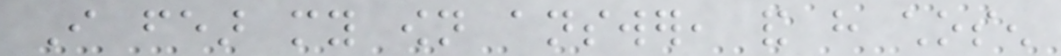I fear my own answer, and have chosen
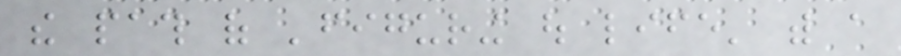the path of 'figuring out life' with a
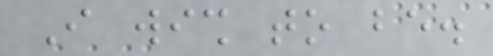I wish to be.
